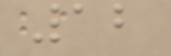12
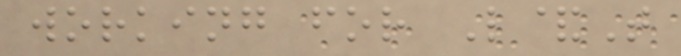working for L&T
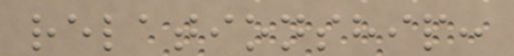relationship:
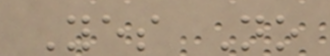Yes No
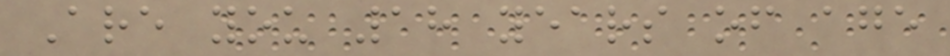Are you 18 years of age
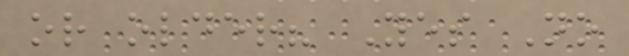or older? Yes No
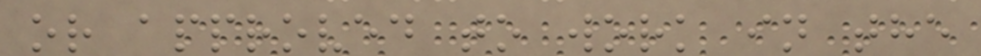or approved to work in the
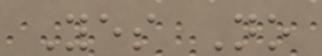Yes No
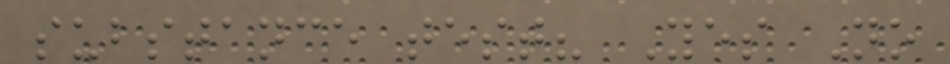substance test? Yes No
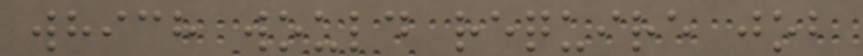which would require job
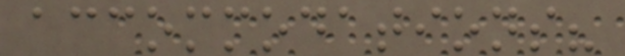accommodations?
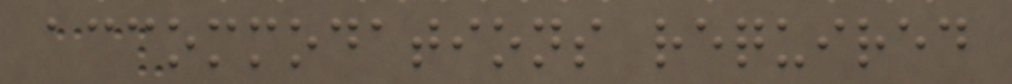accommodations required
